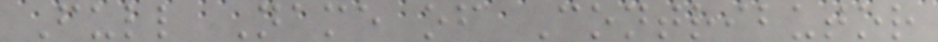Full Name of Contributor
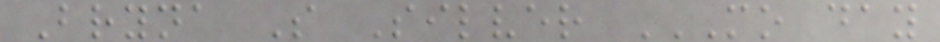Bryna S Silver MO DAY
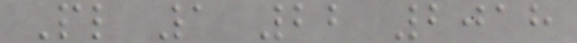Pl 1 22 2018
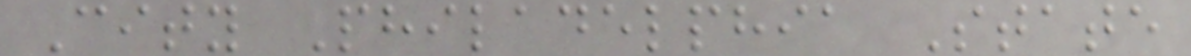City Philadelphia State
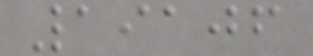19106
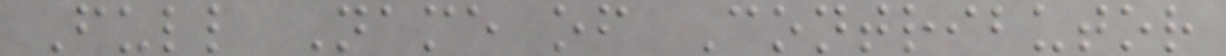Full Name of Contributor
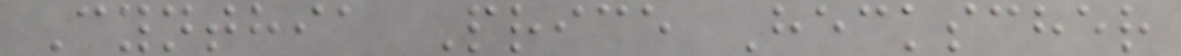Cynthia Price Heckscher
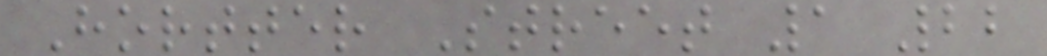Hortter Street 1 22
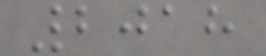2018
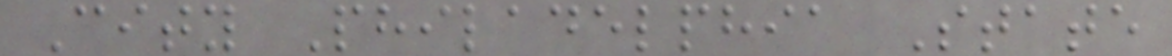City Philadelphia State
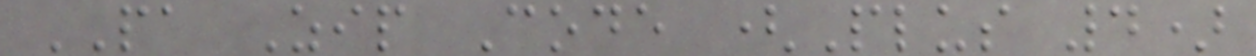PA Zip Code (Plus 4)
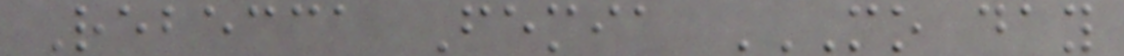Rebecca Femia MO DAY
